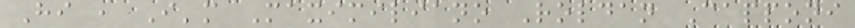Hi , I'm Maximiliano Roldan Capponi
